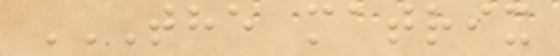THE MATRIX
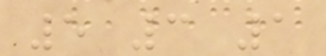5 3 1
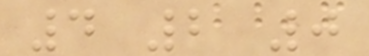4 2 0
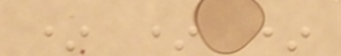* * *
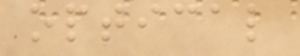optical
